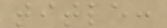title:
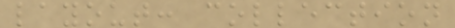layout: collection
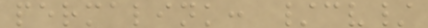permalink: /cv/
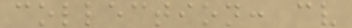collection: cv
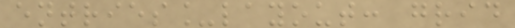entries_layout: grid
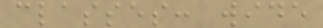classes: wide
